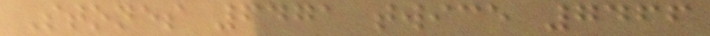Stones 6471 twice 7466
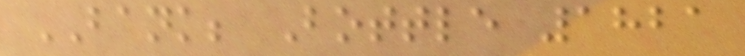BANK; Bottle 1821
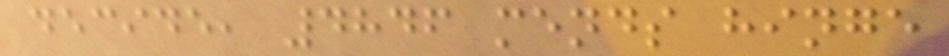decide, 4846 mends hinge
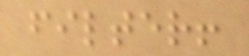filter!
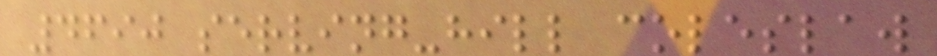4690 serving-hill coleslaw
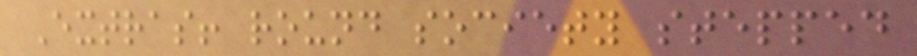Extras! round society stepped
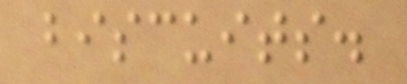biscuits.
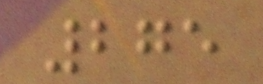275
